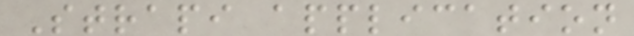Strapi application
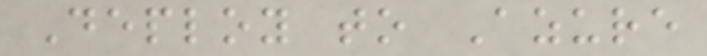Deploy to Azure
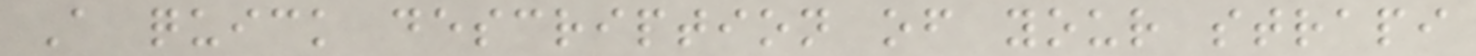A quick description of your strapi
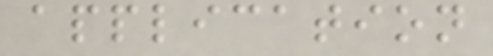application
